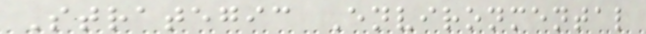Strategic Environmental
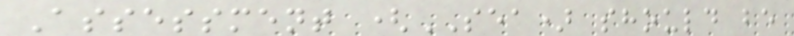Assessment (SEA) should be
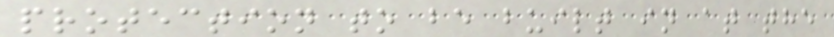protection to be built in at the
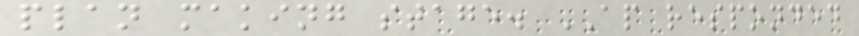plan making stage. AP responded
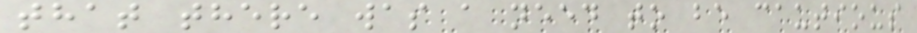that there was a need to be cautious
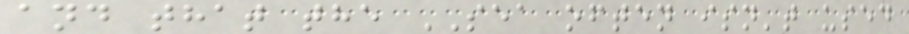and that the SEA often isn't used
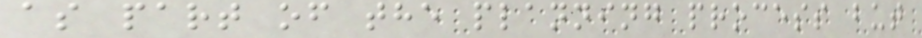as part of the planning process but
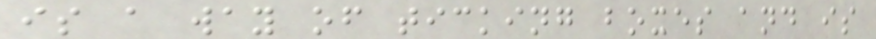is a way of ticking boxes and is
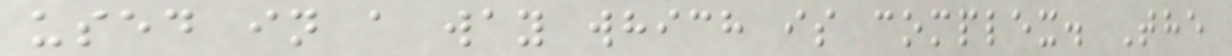used in a way which is complex. The
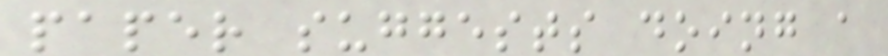paper suggests doing a
